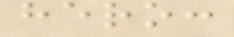hero:
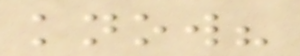know?
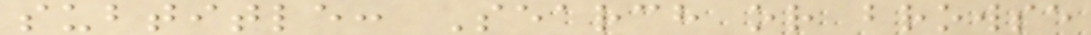subtitle: Search or browse
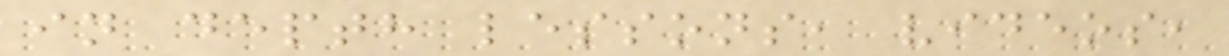in depth lessons, videos,
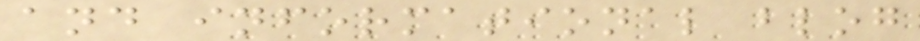and informational blog
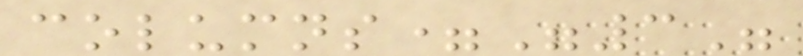columns="3"
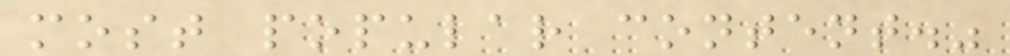most popular content."
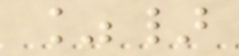%}
